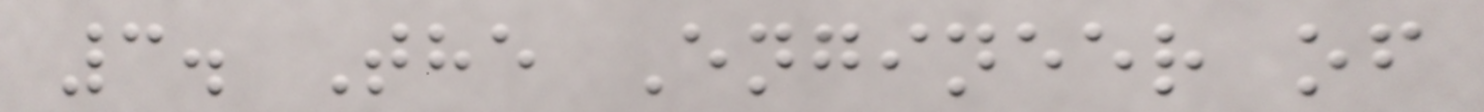3. The Engineer of
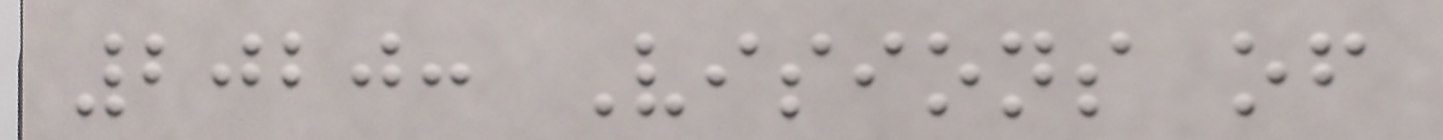2020: Visions of
